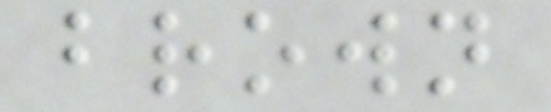brown
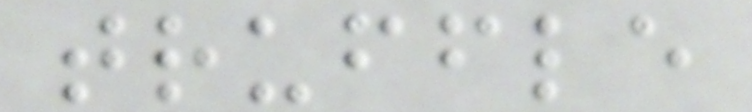truffle
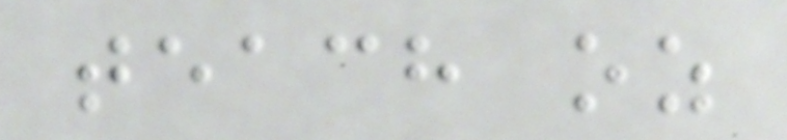teach oz
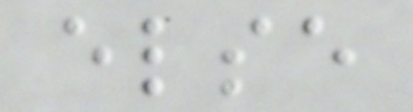else
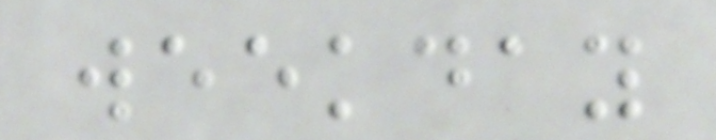weekday
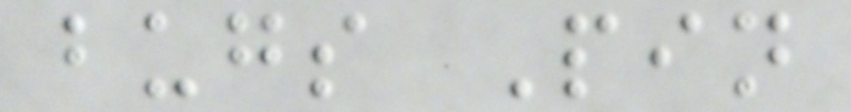bugs Pin
